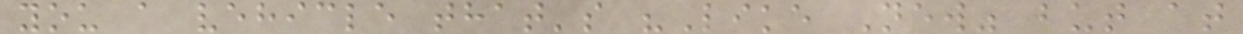you a vehicle that's "Like New" but at
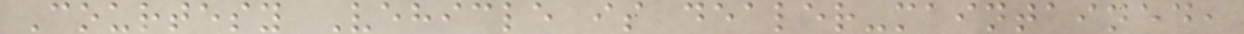Courtesy Vehicle is dealer-maintained,
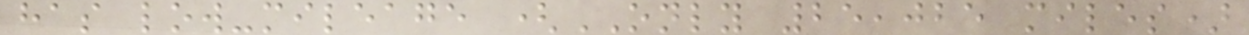has low-mileage (ONLY 25,025 miles)
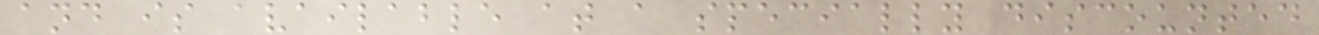and is available at a specially discounted
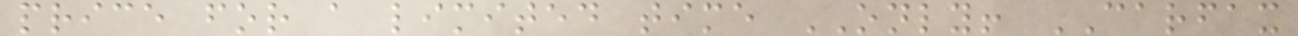price for a limited time ONLY! CARFAX
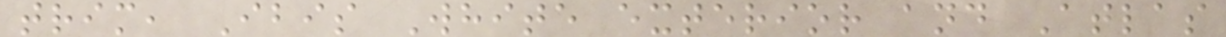trim, Ibis White exterior and Atlas
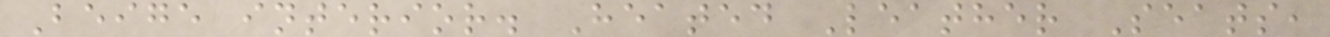Beige interior. Heated Leather Seats,
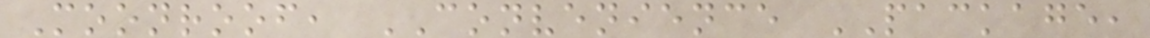Moonroof, CONVENIENCE PACKAGE,
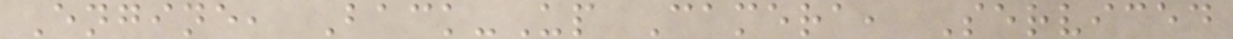Engine, Back-Up Camera, Serviced
